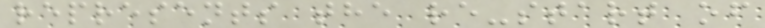represents the re-start of
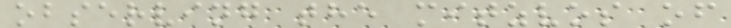observing the mitzvos of
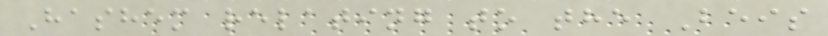Hashem relating to the Beis
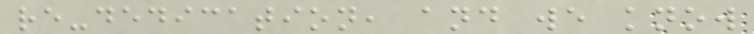re-dedication, and we know
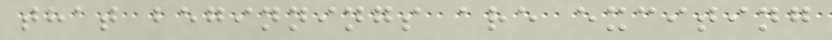that beginnings are exciting
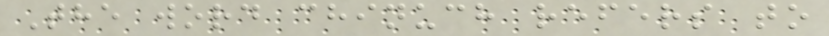The word chinuch refers to
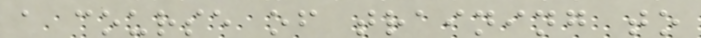a course of training to
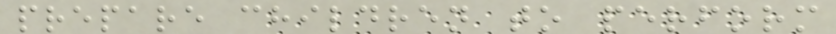prepare children to perform
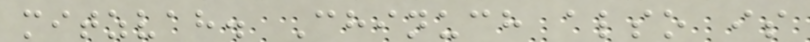mitzvah. Chinuch also is
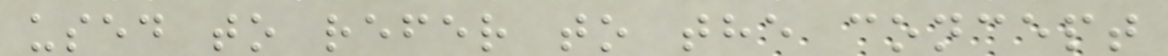used to refer to the concept
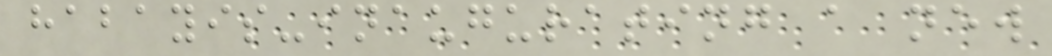habayis-inaugurating a new
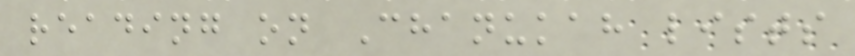reading on Chanukah lists
